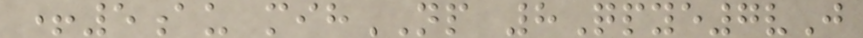+5au mihNP 8Qpye7vJ
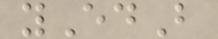yEdB
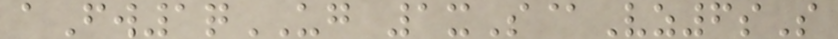aFw1qUG 1xS@Vz6sS
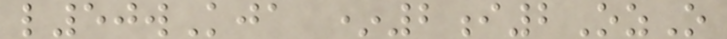l50wKja *2i2OzO
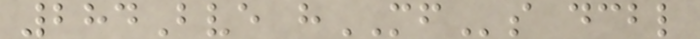284Bve hMFs dcbl
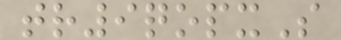tr9qopxS
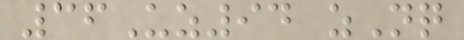36Uz94 zNq
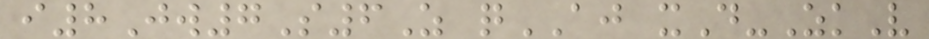i8Jw7S6Z qAJ xD-ZkV
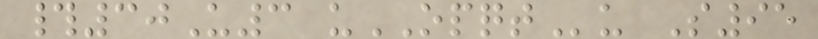#30U3 uOPQTu S95
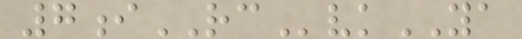7iRCvkYA
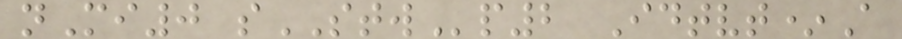nMi0 sSTWp2 Idtvt*A
